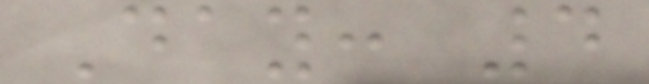Day: 4
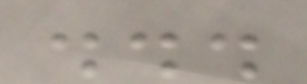...
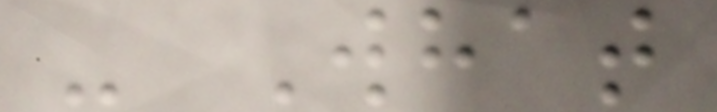- What
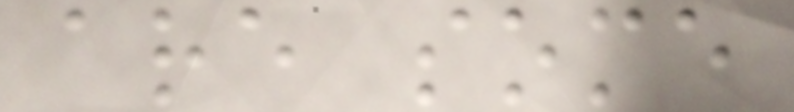are some
